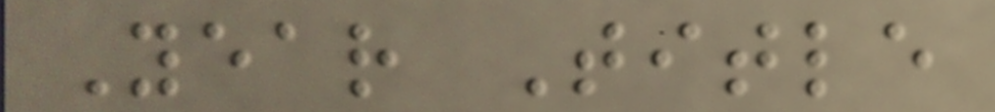Year Title
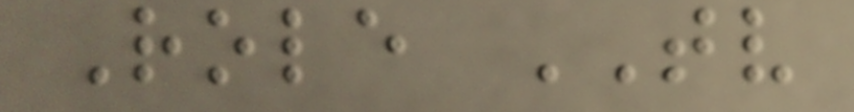Role TV
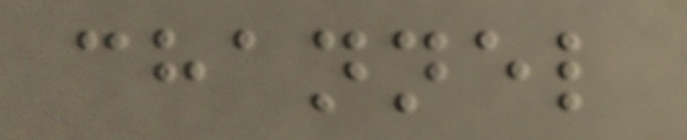channel
